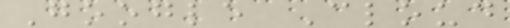Google Cloud
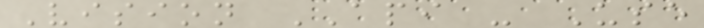Vision API - Use
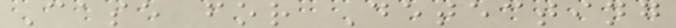Case for Detecting
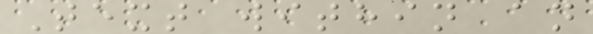Text within an
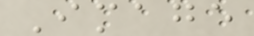Image
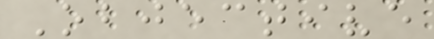Objective
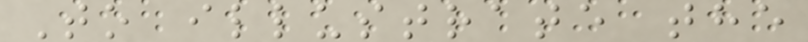To illustrate the
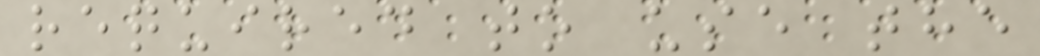required to use the
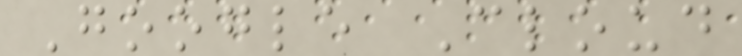Google Cloud
